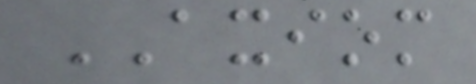AXIOM
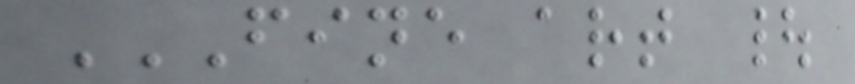FINE ART |
